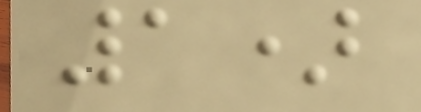1)
